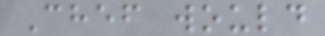Chef would
